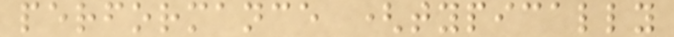performance (typically
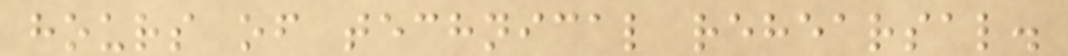hours of technical rehearsal.
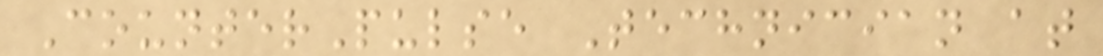CounterPulse Technician at
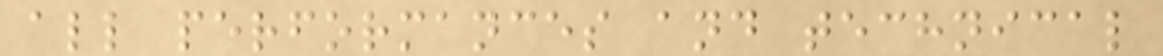all performances and technical
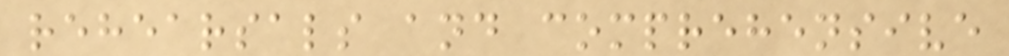rehearsals and comprehensive
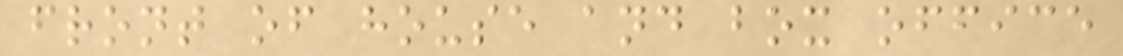front of house and box office
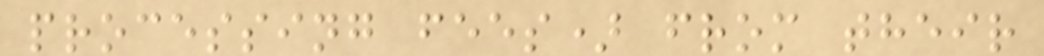processing fees) from their
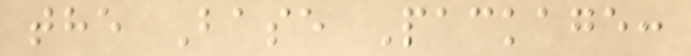the Base Package:
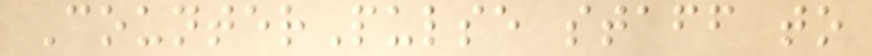CounterPulse staff to
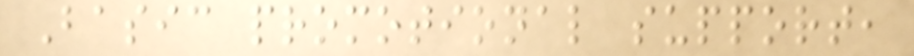Basic promotional support,
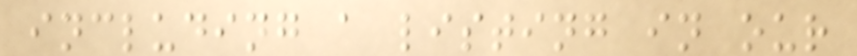including a listing in our
